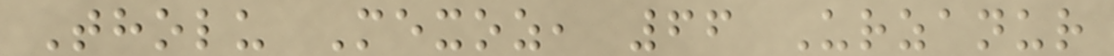Tholu Mexoz, 66 Urzanur
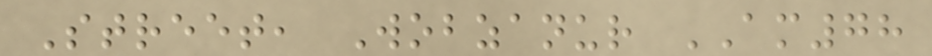Street, Wobzanur AM78
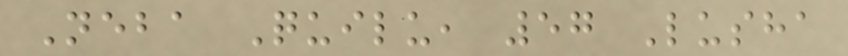Neba Quilu, 57 Lusha
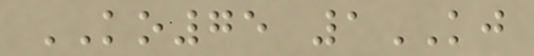KO75 1KJ
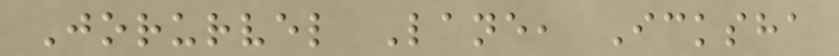Jorurvel Lane, Icksha
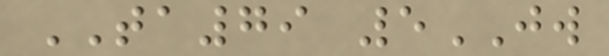TA79 5JW
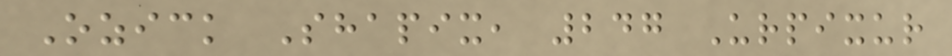Ozick Shapix, 247 Urpixur
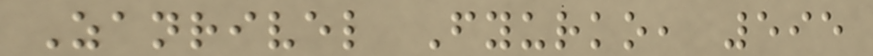Zanrivel Fyurko, 595
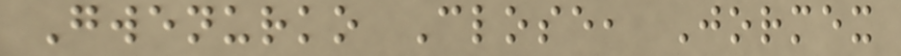Gwenurko Close, Jormex
